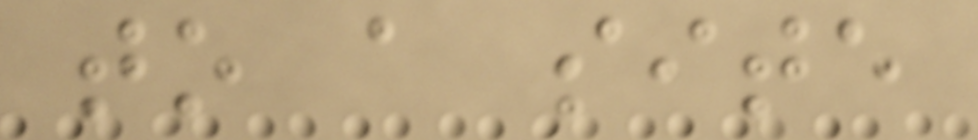to a site
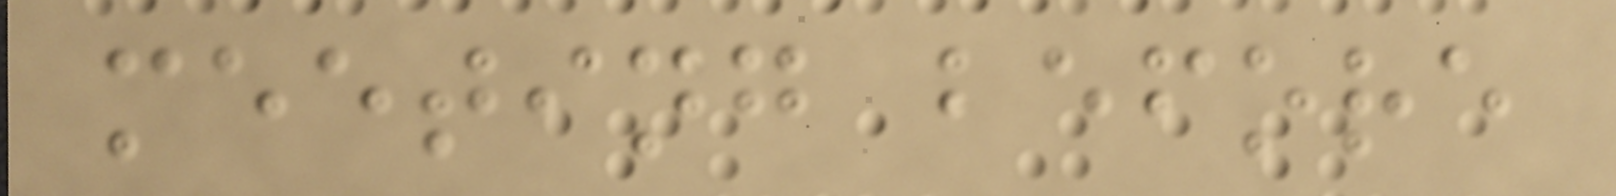meeting before
